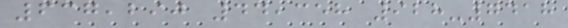637,290 44,358 928-7418
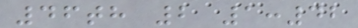46th 2 1:42
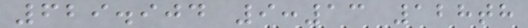629.904 9:13 128th
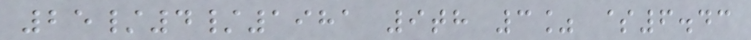25/4/1981 9th 3% $6.43
